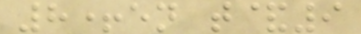8+en t&9
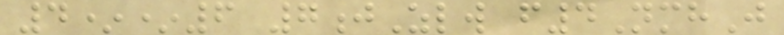4**6 7jZlw f4NmhJ
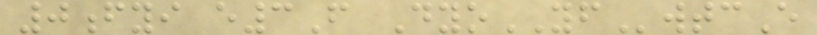0fyi e3F DyoYFwtcE
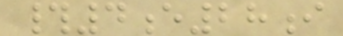#4e28i
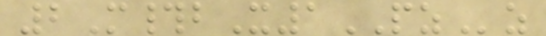2M#bX1PZz
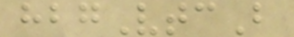hbgVtcB
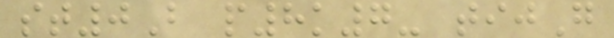st0B p8k7- tijG
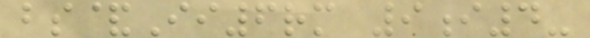bs&Ii6rm 9i4-
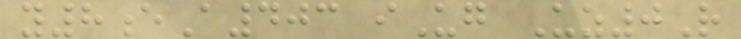y8eA403 iUg Uz0R
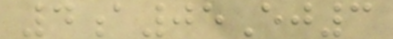4a05Ej3
